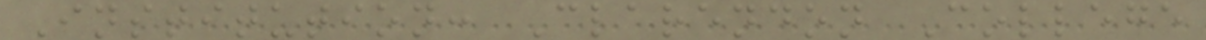Institution: Clarendon College
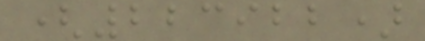(223922)
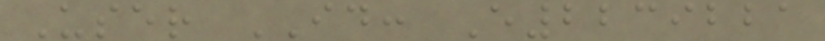User ID: E2239221
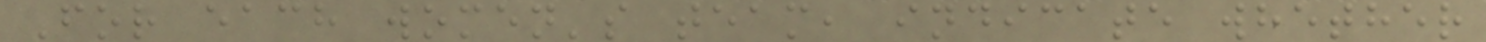For each women's team, indicate whether
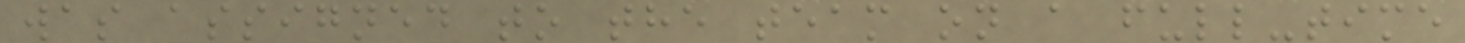was assigned to the team on a full-time
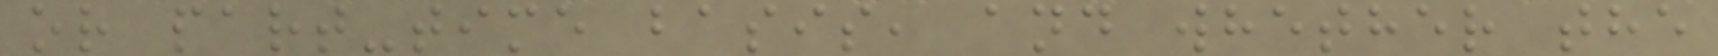or part-time basis, and whether the
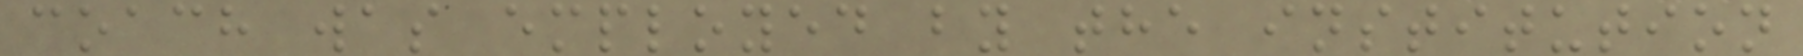coach was employed by the institution
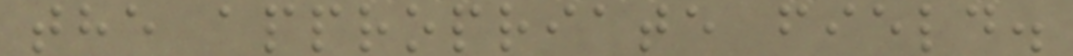the appropriate field.
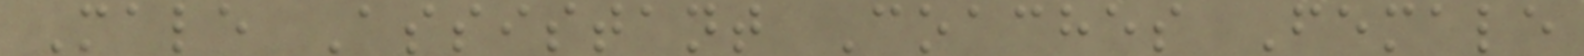Male Assistant Coaches Female
